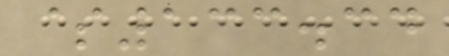$133.34
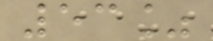53%
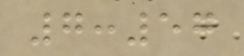7:57
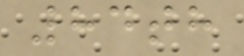84th
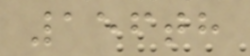156th
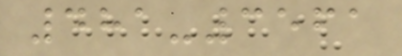481-3561
